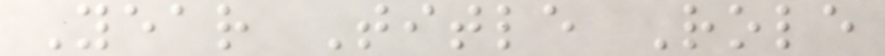Year Title Role
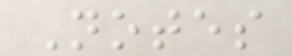Notes
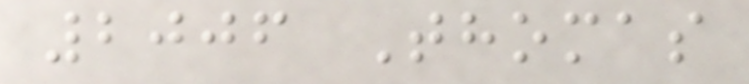2006 Thomas
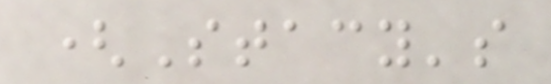(Stacy's
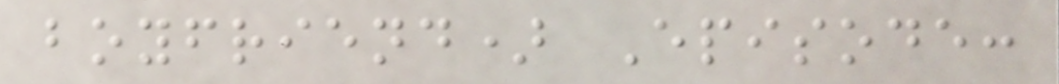boyfriend) Episode:
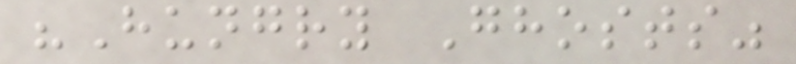"Hungry Ghosts"
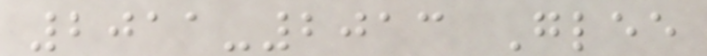2011-2013 Glee
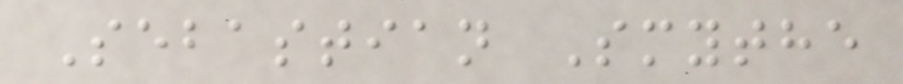Sebastian Smythe
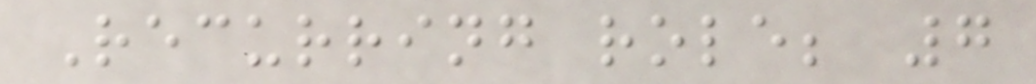Recurring role; 7
